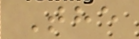The
